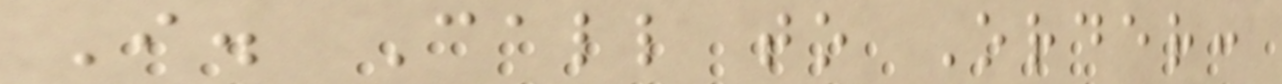I. Call to Order:
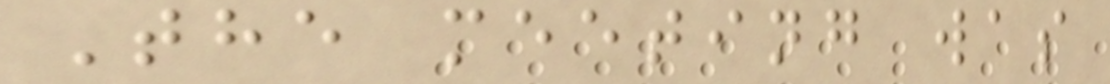The meeting was
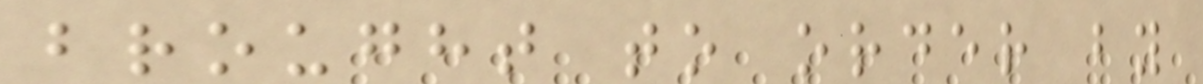brought to order by
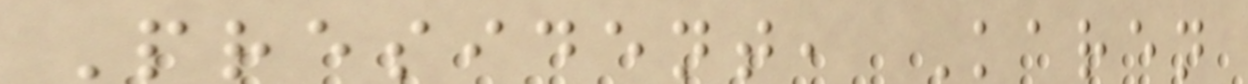President, Karen
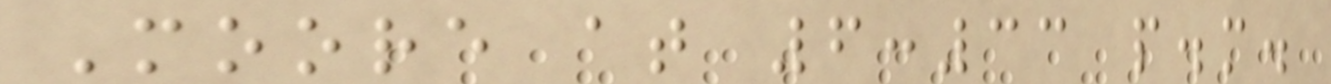Moore at 6:33 p.m.
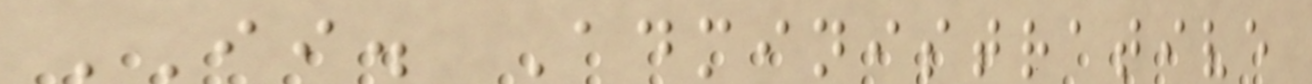II. Administrative
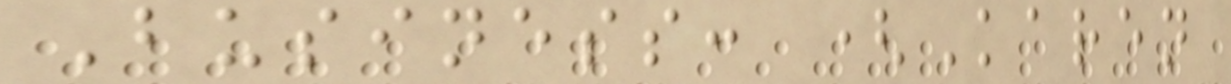Business: (Karen
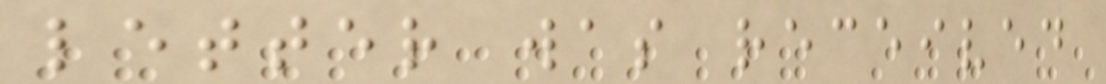letter was received
